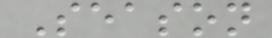Season
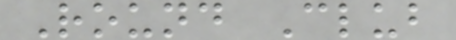Round Club
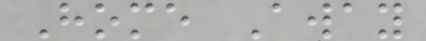Home Away
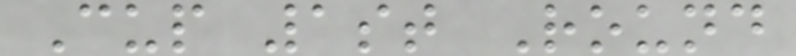Cup 1st Round
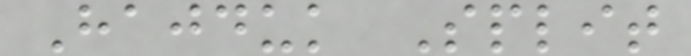Hajduk Split
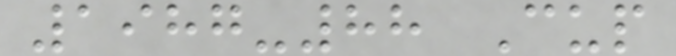1987-88 Cup
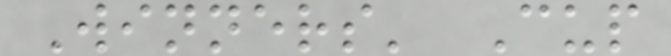Winners' Cup
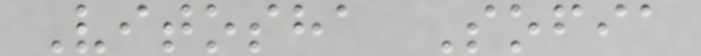Vitosha Sofia
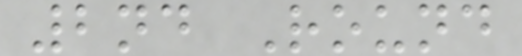2nd Round
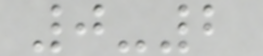0-2
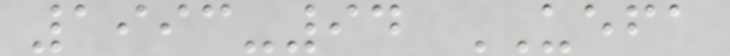1993-94 UEFA
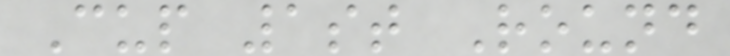Cup 1st Round
